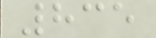835
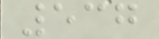537
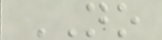NO
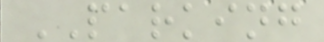PARKING
